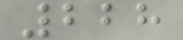228
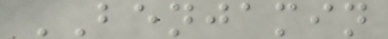BENJAMIN
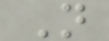N
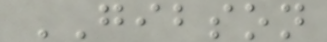GIBSON
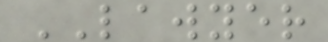LAWYER
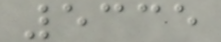5335
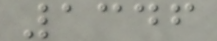1346
